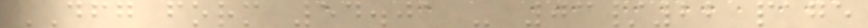DFG form 54.01 - 03/22 page
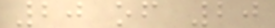20 of 20
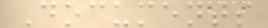Documents
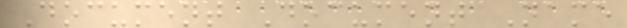Document Document Name
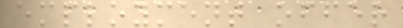employment offer
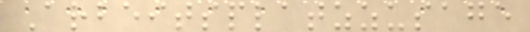Arbeitsplatzzusage
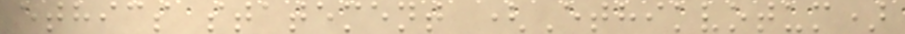ethics statement (Ethikvotum)
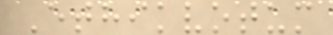Ethikvotum
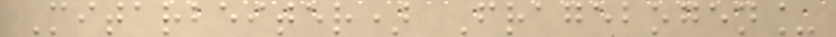Mitarbeiter) Fragebogen_
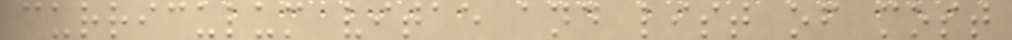curriculum vitae and list of most
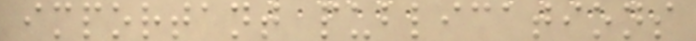important publications
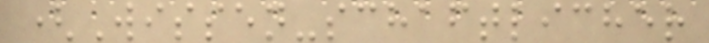(Wissen-schaftlicher
